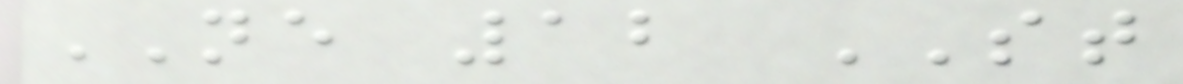NE 12 ST
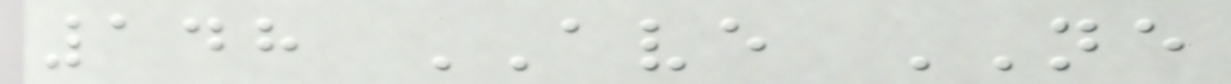148 AVE NE
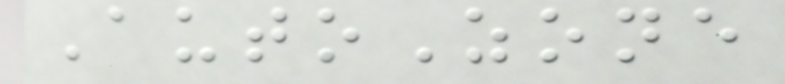AutoZone
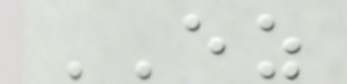EZ
